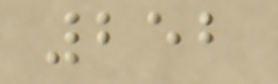252
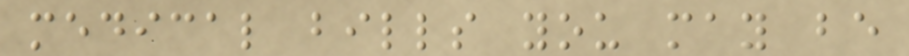medical bills you may be
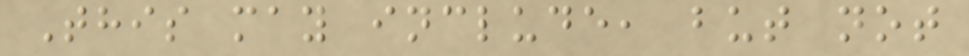This may include, but not
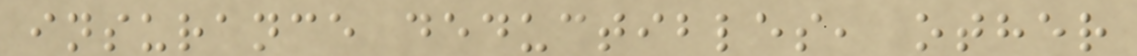insurance deductibles, other
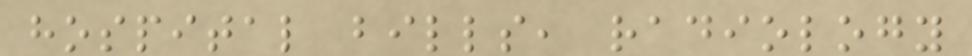hospital bills, radiology
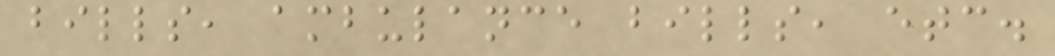bills, ambulance bills, etc.
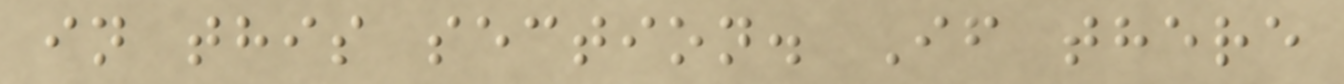in this section. If there
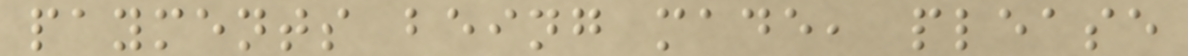payments being made, please
